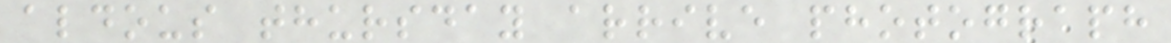aldous thursday arrive photograph
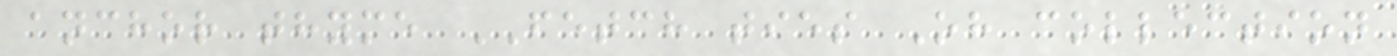anchor thyme FETCH ties Oh collection
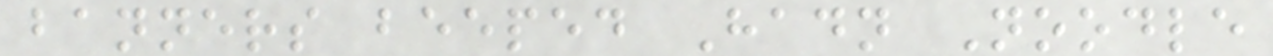banners beeped Hadn Noodle
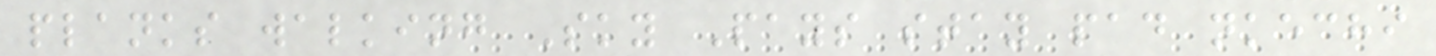planks walking Sky Pays stay pad nkechi
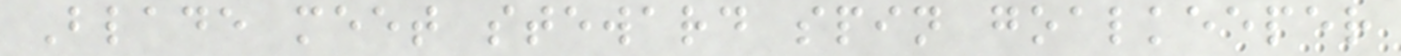Blade meet steward spin goalkeeper
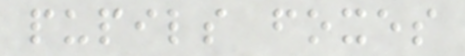pupils foxes
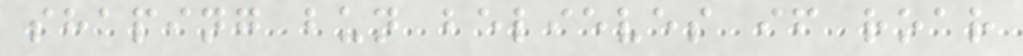shaping bun believes if roar
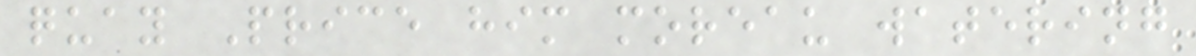quay Price him moreau watering
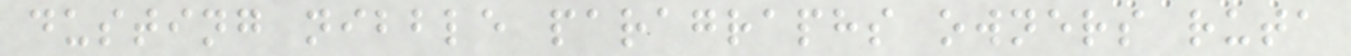dusting nibble paragraphs owners ruta
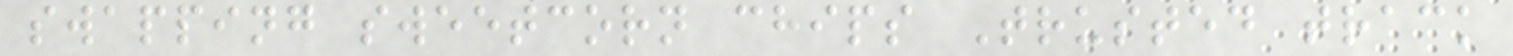swapping sweetcorn chips Trusted track
